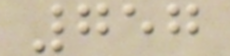757
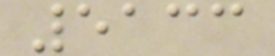5133
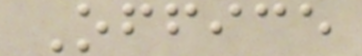Office
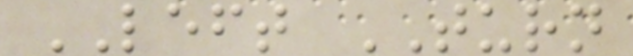LEFT TURN
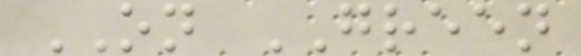ON GREEN
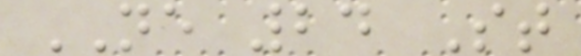NE 24 St
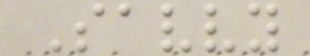Savvy
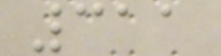311
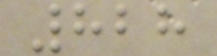828
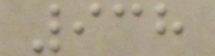938
